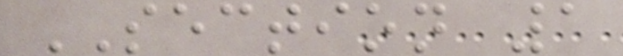SECTION 1
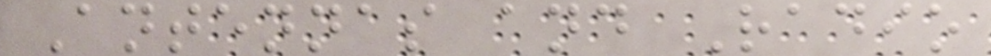Antennas and Radio
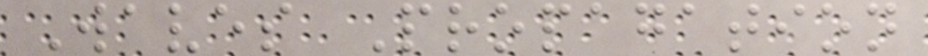Waves Propagation
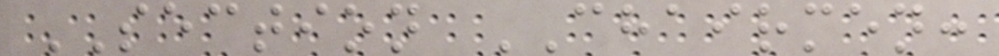SECTION CHAIRMEN:
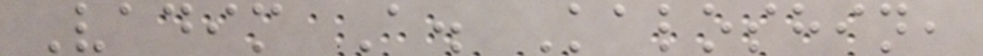Vadim A. Kaloshin,
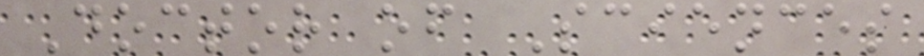Doctor of Sciences
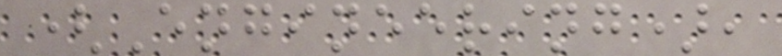(Engineering),
